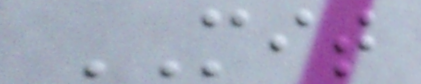MIT
